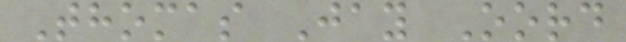Thomas Jay Oord
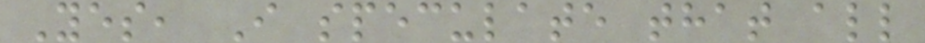Yes, I speculate that all
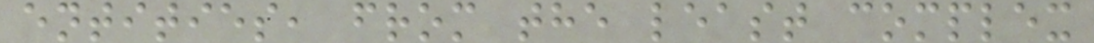entities, from the least complex
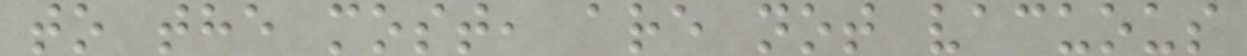to the most, are not vacuous
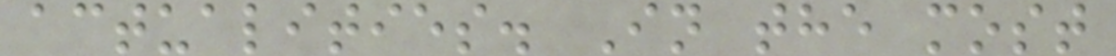actualities. In the most
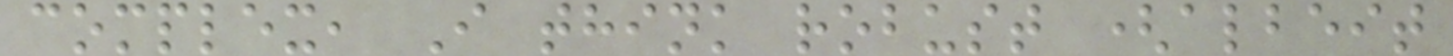complex, I think robust (albeit
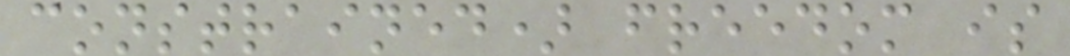constrained) freedom is
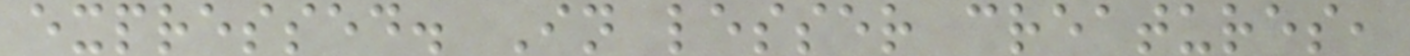expressed. In lesser creatures,
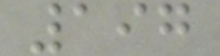197
